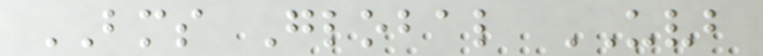BMS Global UVB
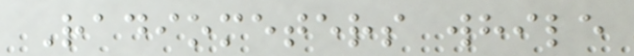Radiometers while
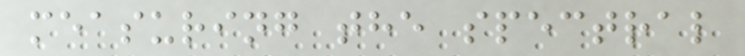measuring the spectral
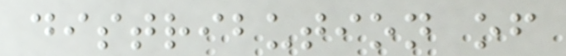distribution of
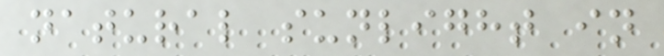natural sunlight in
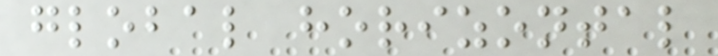global horizontal
